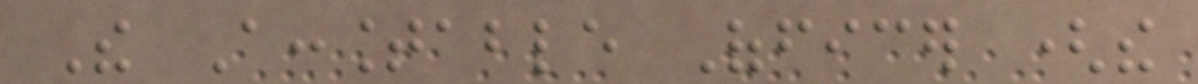The Accountable Officer (the
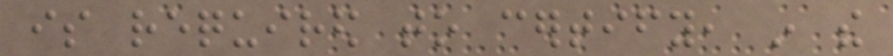is required to certify, in the
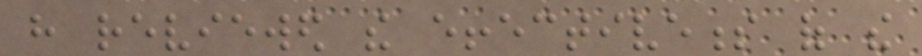have reviewed the effectiveness of the
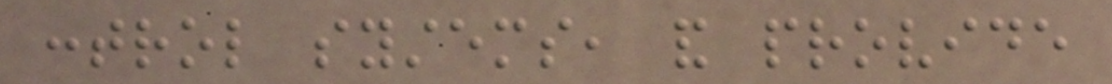control systems, and provide
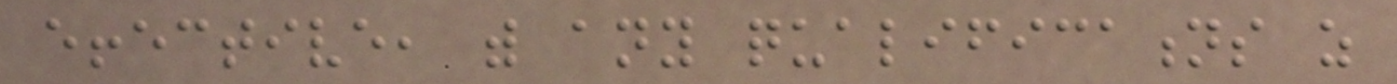effective, with any qualifications as
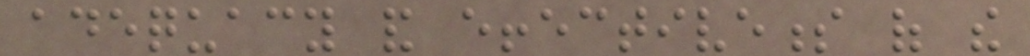adequacy and effectiveness of the
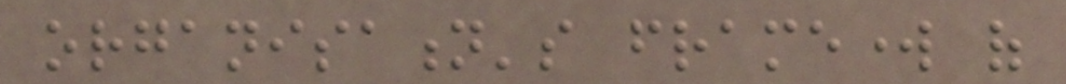organisation's framework of
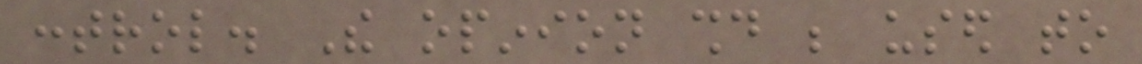control. The opinion should be used to
